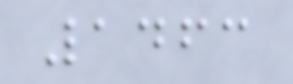1463
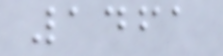1461
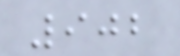902
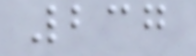237
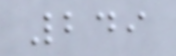249
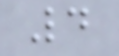4
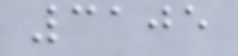3105
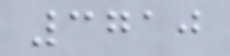3710
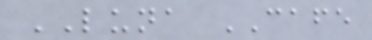LUNA CAFE
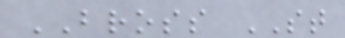BROSS ST
